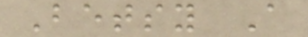Betsy A
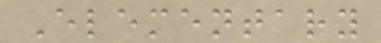Elementary
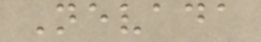Nevada
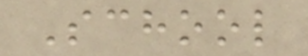School
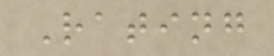Rating
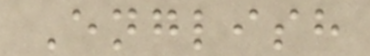English
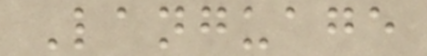Language
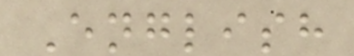English
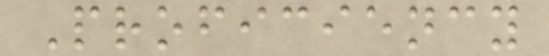Proficiency
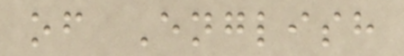of English
